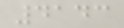4143
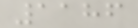1186
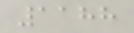1188
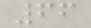66
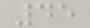45
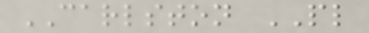CARLSTON PL
